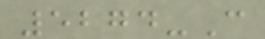5274-C
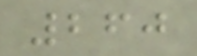260
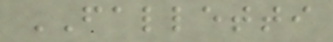FALLETTI
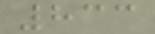833
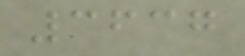3637
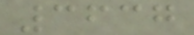3637
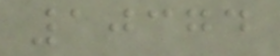10374
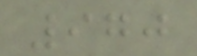970
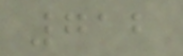712
